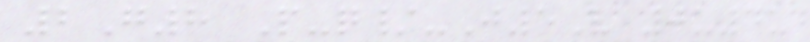2G8 P-q/-J5V 0u4u
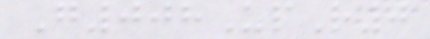G008UpR0
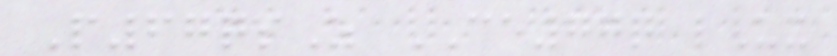P67qsZ CE77q lUx
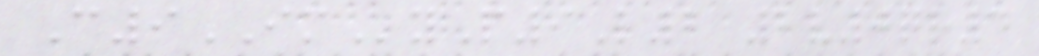C9IMyP9L2 2v0qr4
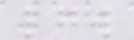lgw
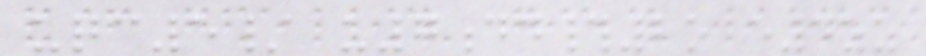uqc5/ u7dd#2o e4zz
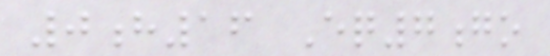0h16 Eq7go
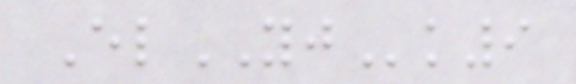ElYJk9
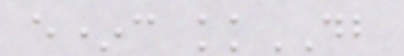e*c kkDB
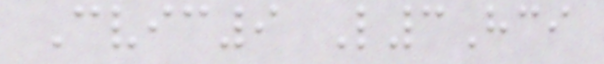Cvic9 L3Hci
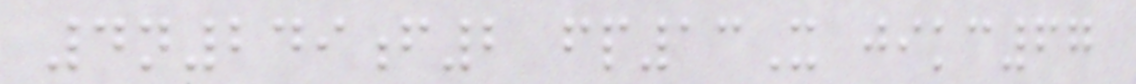4n249f2 fp13X jikc67
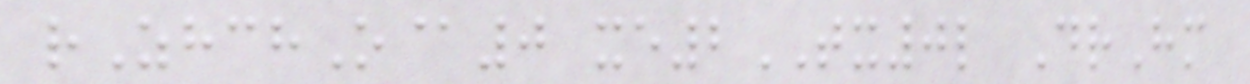rZhchO@0 xe2TX0l DrHm
